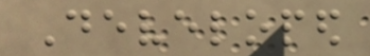Developed
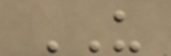US
